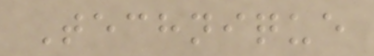Technique
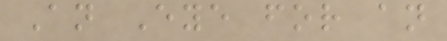An Eye for an
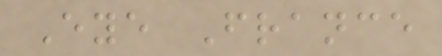Eye France
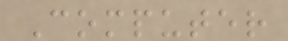Computer
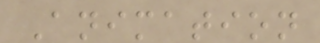Animation
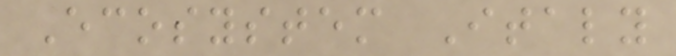Ecosystem Italy
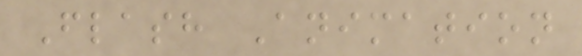Flash Animation
